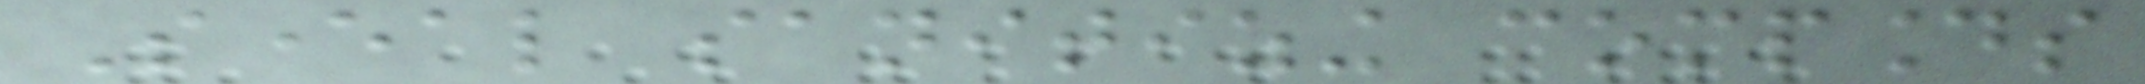Several sanitizing compounds
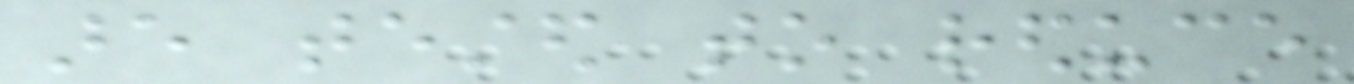are tested to reduce
